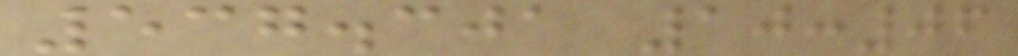537.301 10:06
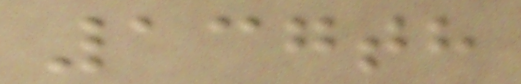137th
